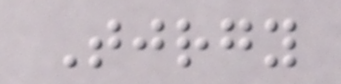Tjrgy
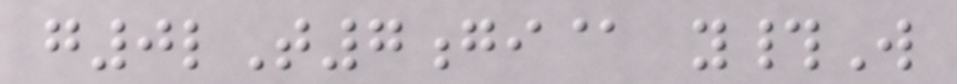g0lT7gi@ y#W
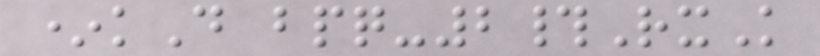*kD bpq-2#RxK
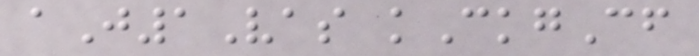aJ1Vas kCkgCf
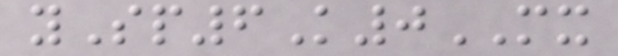ySp6K0MX
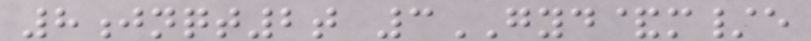8jnqt2t 3GYD&m/e
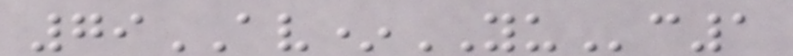79AV*YUc1
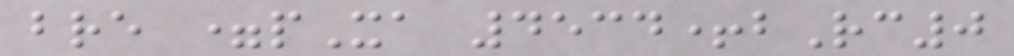bre =pXa 4534+bRc0
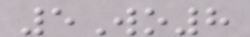5Wo8
